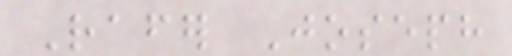Rafer Joseph
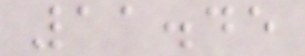11.45
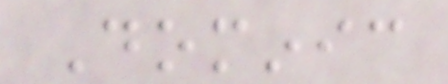Dominic
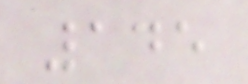145
